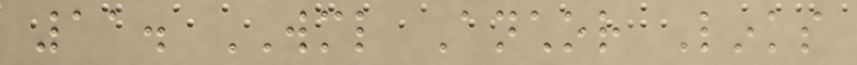11. WML Anchor Links
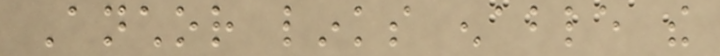Anchor links enable the
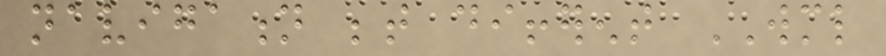navigation between different WML
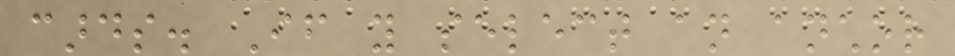cards. If you select an anchor
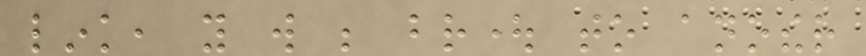link, you will be brought to another
